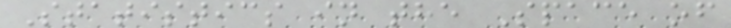Statistics in the Space of
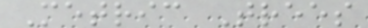Metric Trees
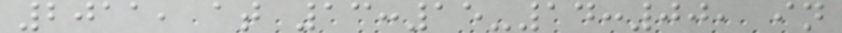2011, at 13:15-14:00, in
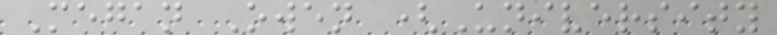Megan Owen (University
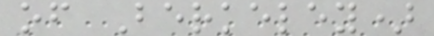of Berkeley)
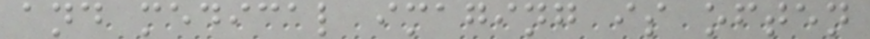and medical imaging is often
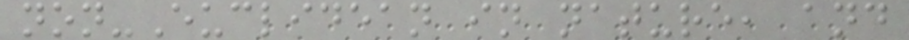non-Euclidean in nature, and
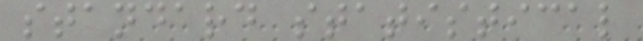standard statistical
